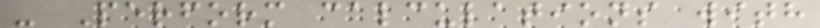- Perform calculations with
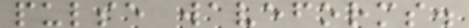pulse waveforms.
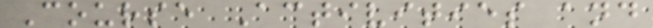Course Activities and
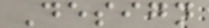Design
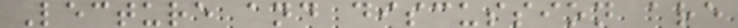Lecture and discussion are
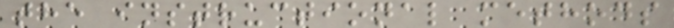the instructional methods
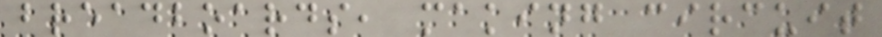breadboards, making circuit
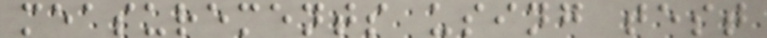measurements using test
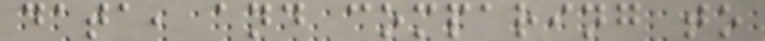data, and comparing to
